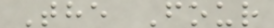The Four
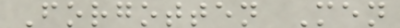Forgotten Men
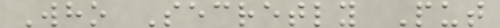Who Secretly Put
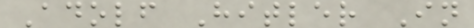Adolf Hitler In
